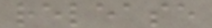release
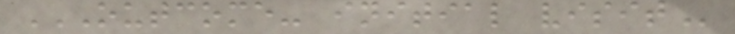OUTCOME- INITIAL VISIT
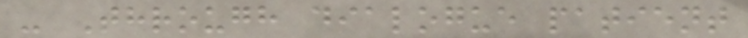- Through dialogue patient
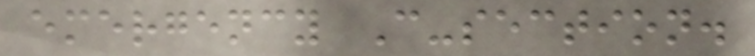emergency C-section.
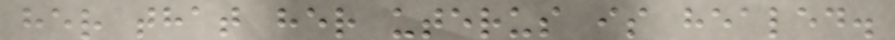her that her uterus is healed.
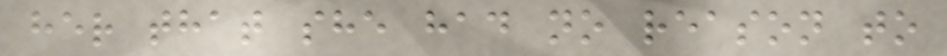her that she had no reason to
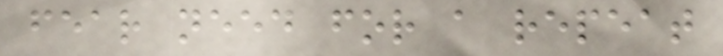fear need for a repeat
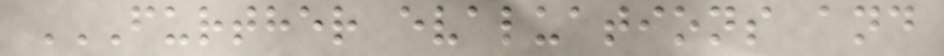FURTHER EVALUATIONS AND
